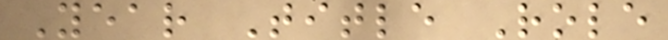Year Title Role
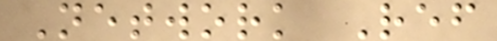Network Ref
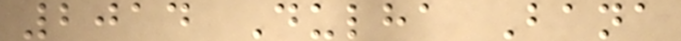2014 Dulha Bana
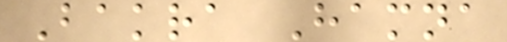Bakra Hamna
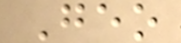Geo
